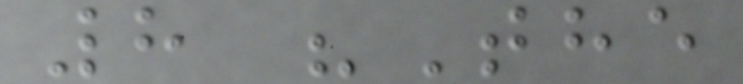8 "The
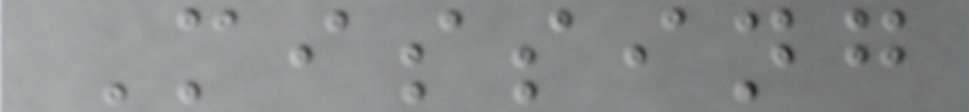Missing
